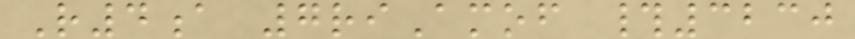R4a 7riAmof #3230
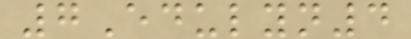7Edulyn4
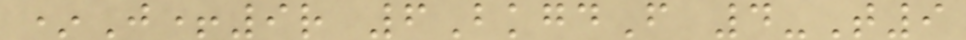*J+9r 6BkgdF 4-T9
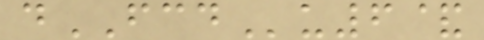dFCDu6&
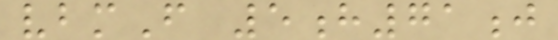vbmF 5h71j
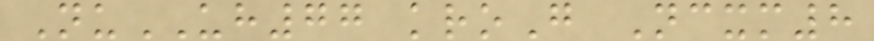NuUH77 kroG Ncxm8
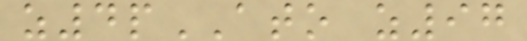z4pATO z97
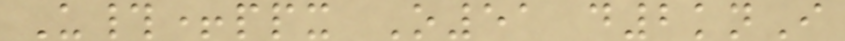U#+ppx O51 d2knI
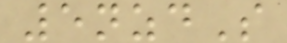5nzdS
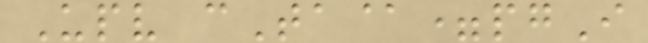Upv cTa@=pgI
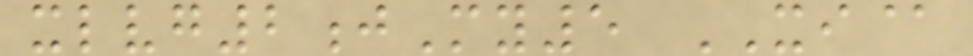xlvg2jMy5 XI@
